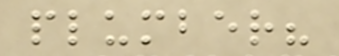plumber?
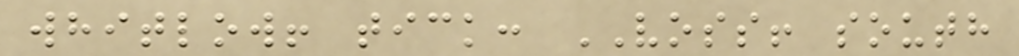whitlow! tick: VOSS! south
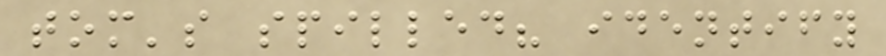tom's spilled? identify
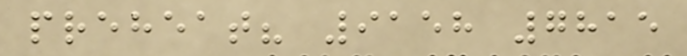preheat? 9158 7815
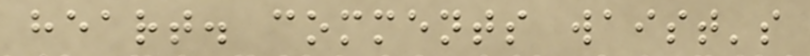heart. comments waist's
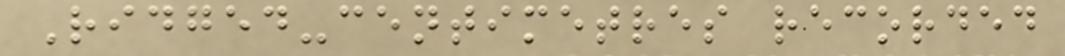Ridged-centimetres recorded
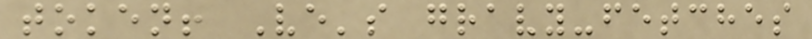token! Ve's gravy-fetches
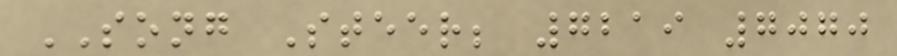SONG Steer; 7219 7070
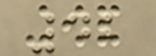42
